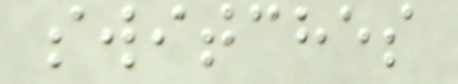switches
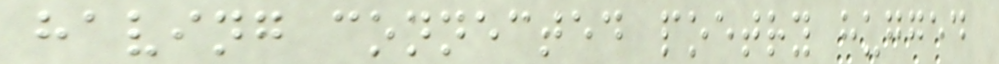having connected poetry hugged
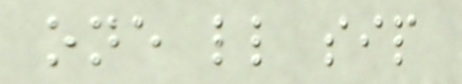one ll sip
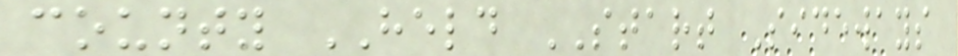county HELD START Sideways
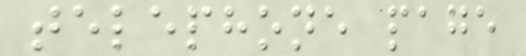telephone page
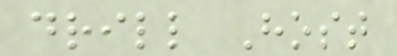drill Host
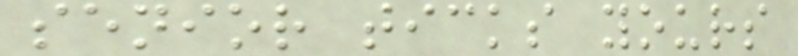senior ticks yours
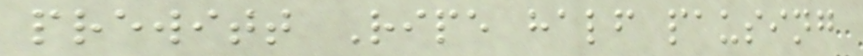prewitt Ripe half pausing
